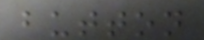button
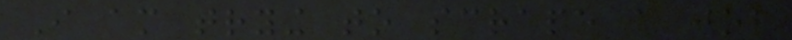I am trying to scrape a job
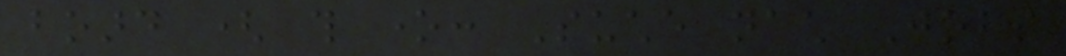board ( this one: Suche nach Jobs
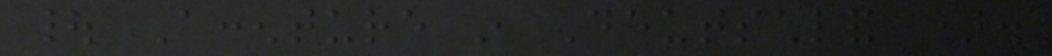| Accenture in Deutschland ).
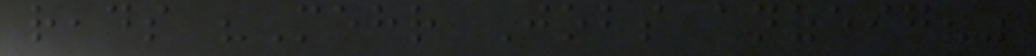reads "Mehr Jobs anzeigen"
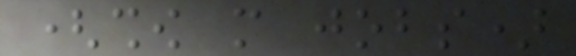(show more jobs)
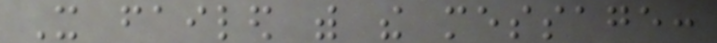It failed with the message:
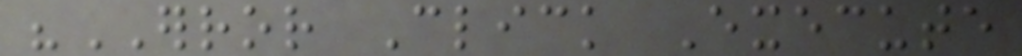"ERROR Click Execute
